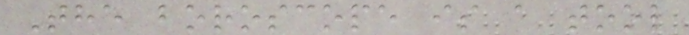The boroscope is a tool
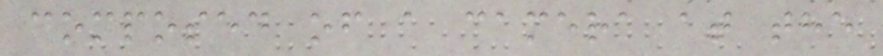composed of a camera at the
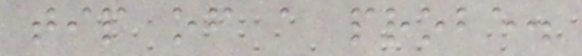tip of a probe.
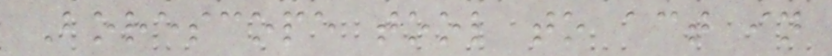Borescope tool to act in
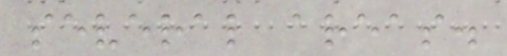several areas.
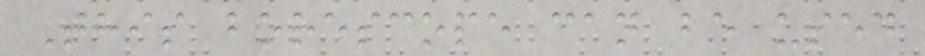This borescope can be used
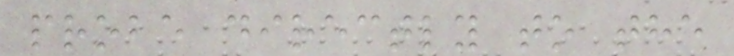probe directly to the
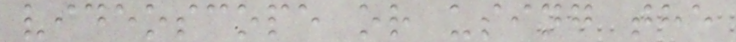videoscope or using the
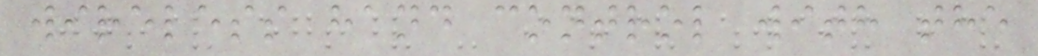wireless hand control with the
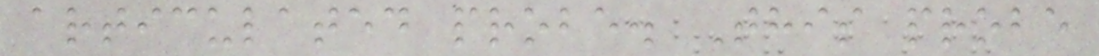articulated probe. This probe
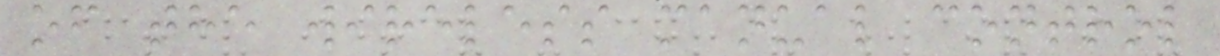of the wireless manual control
